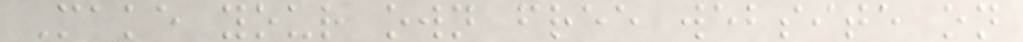Make your own free website on
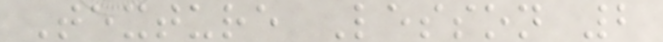Texture Lesson 2
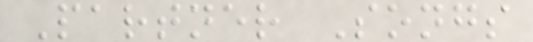Partner Songs
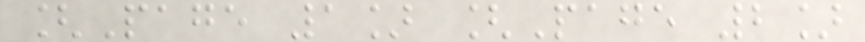[Page 1] [Page 2]
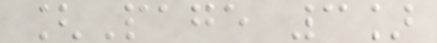[Page 3]
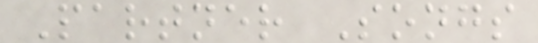Partner Songs
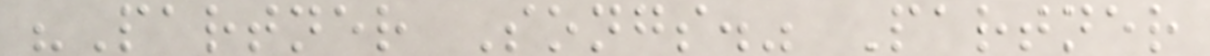"Partner Songs." Partner
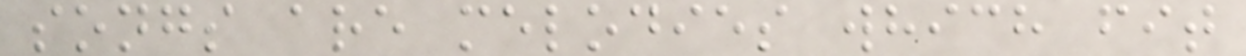songs are melodies which fit
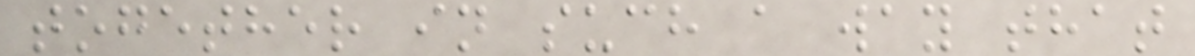together in such a way that
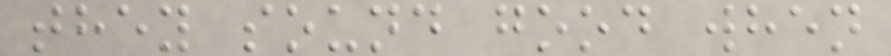they sound good when
